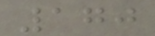170
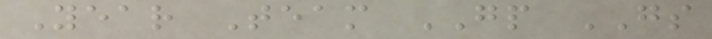Year Team GP GS
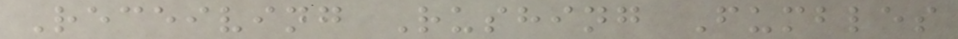Receiving Rushing Fumbles
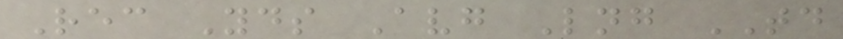Rec Yds Avg Lng TD
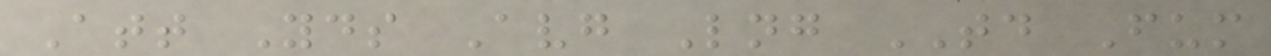Att Yds Avg Lng TD Fum
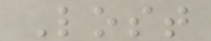Lost
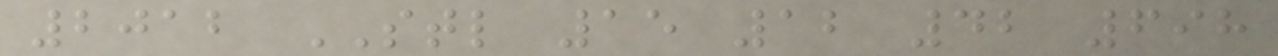2012 STL 15 12 42 698
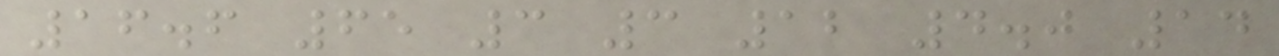16.6 65 3 3 12 4.0 14
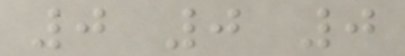0 0 0
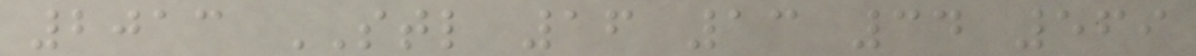2013 STL 16 13 34 569
